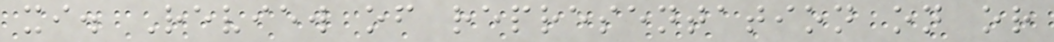xi. Review of representation on or
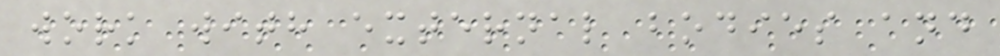work with external bodies and
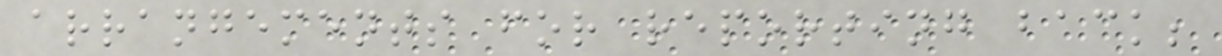arrangements for reporting back;
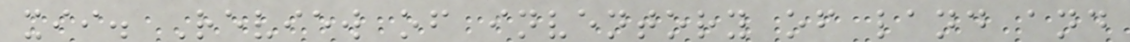xii. Review of inventory of land and
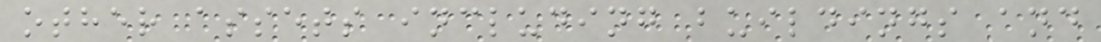other assets including buildings and
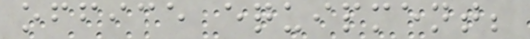office equipment;
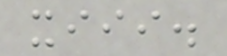xiii.
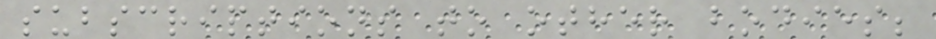subscriptions to other bodies;
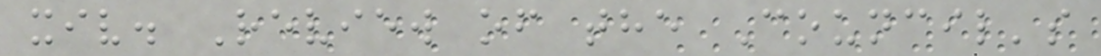xiv. Review of the Council's
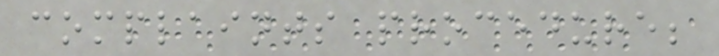complaints procedure;
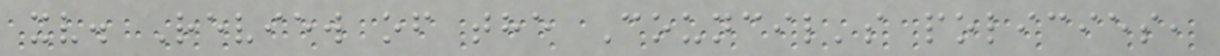xv. Review of the Council's policies,
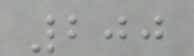200
